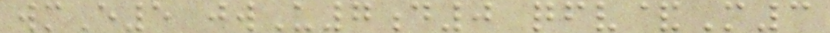wmE5 jwU7d0 qfv&M3
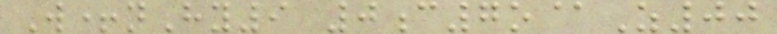W+nHy9 0c7o@Z00
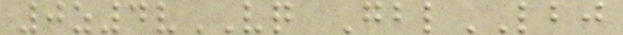0z4vVQ GblLBJ
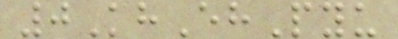0KhEhPyu
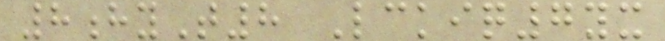8hyT8 Lckiq7yx
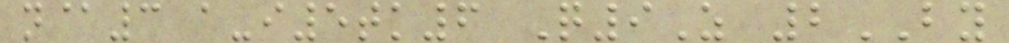n@3 a-i5tk6 Q9Z 2BY
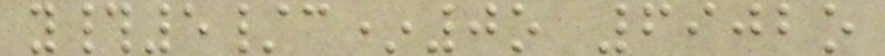y#5/c*0o 6902o
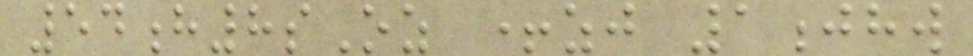54h8sOz +zj 1jhw
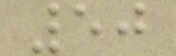50
